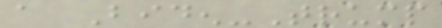a Biden-Trump
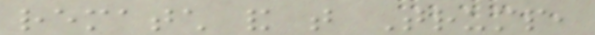rematch and that Trump,
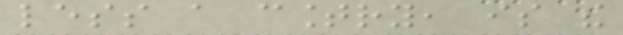less a country, is the
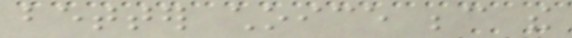better choice because the
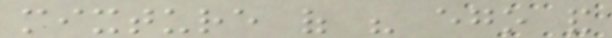mixture of his ego and
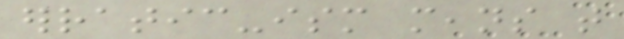erratic-ism means that
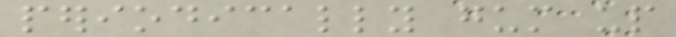periodically gum up
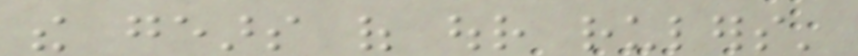the gears of our rulers'
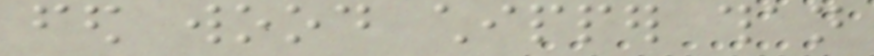fed wood chipper than
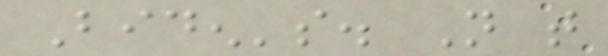Biden's. Not that
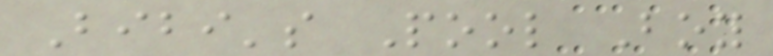Bibi's Pool Boy
